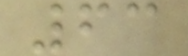63
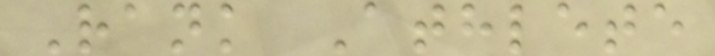Rank Athlete
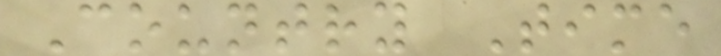Country Time
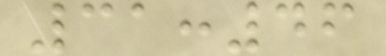31:46
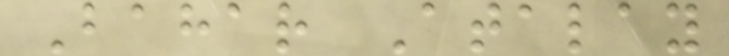Bahar Atalay
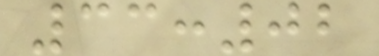33:02
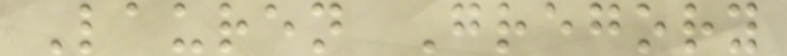Lauren Gregory
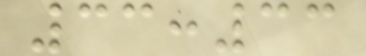33:33
